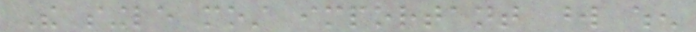The single most important word when
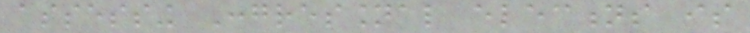assessing Congressional elections is
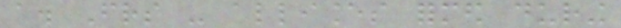a. Friends - alliances formed during
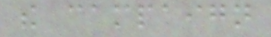the campaign
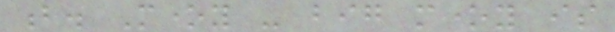b. Money - big money is
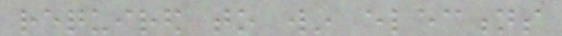required to win elections
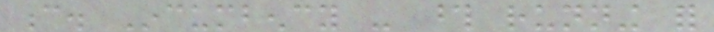c. Incumbency - those running for
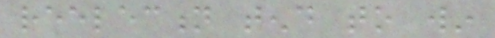reelection tend to win
